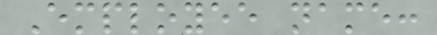Employee name:
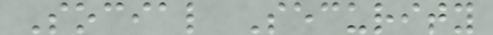Social Security
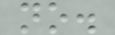no.
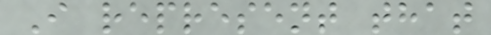I represent that
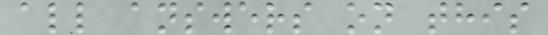all answers on this
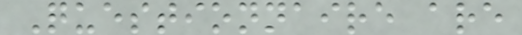Questionnaire are
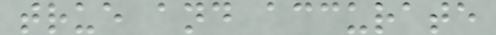true and accurate
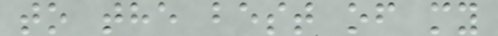to the best of my
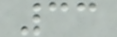33
